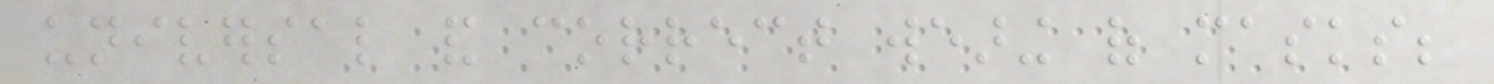universal and correct wearing of masks;
